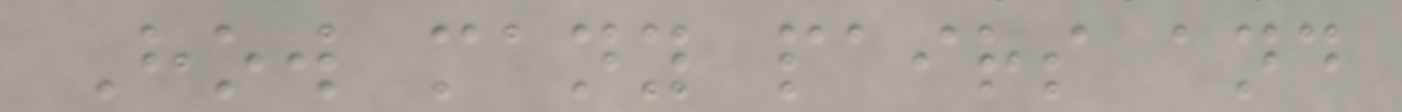How many pairs and
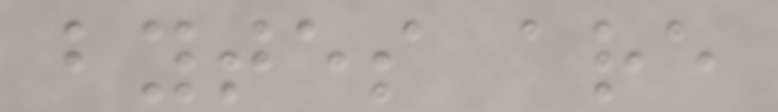bytes are
